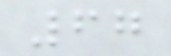67
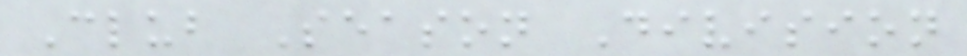Club Season Division
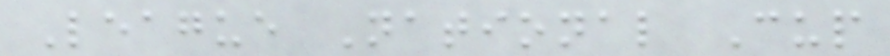League National Cup
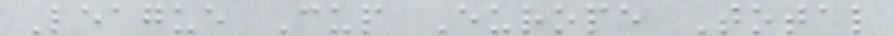League Cup Europe Total
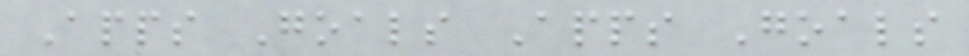Apps Goals Apps Goals
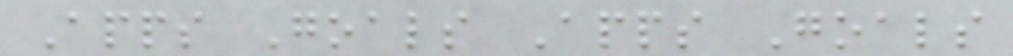Apps Goals Apps Goals
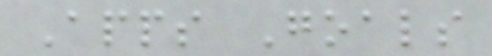Apps Goals
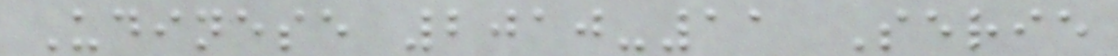Udinese 2010-11 Serie
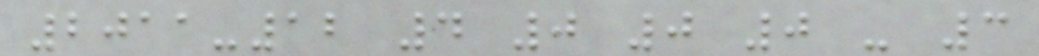2011-12 4 0 0 0 - 3
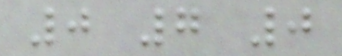0 7 0
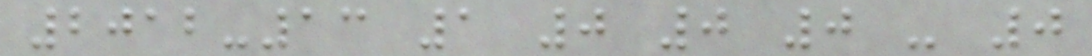2012-13 1 0 0 0 - 0
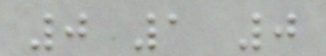0 1 0
